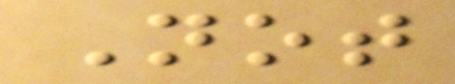Not
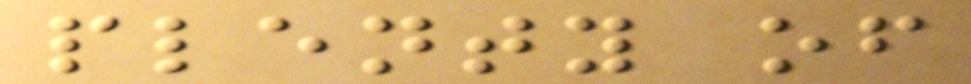plenty of
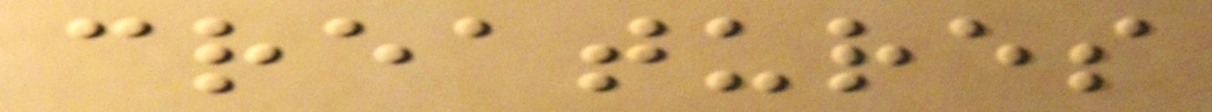creatures
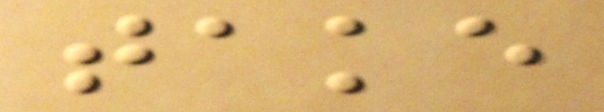take
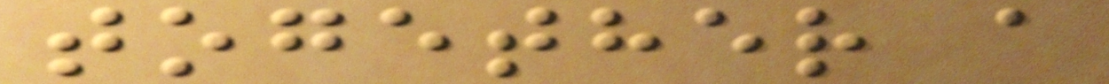together a
